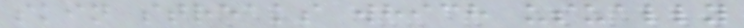skin streaks which usually
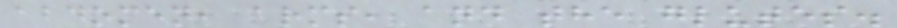abdomen, arms, and the glutes.
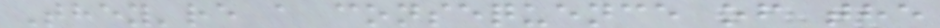They're a consequence of the
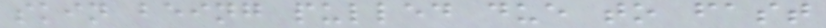skin being pulled due to fast
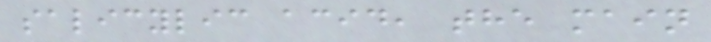salicylic acid, the main
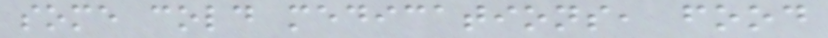some cold medications, food
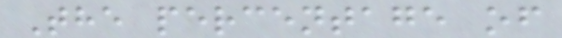The percentage of
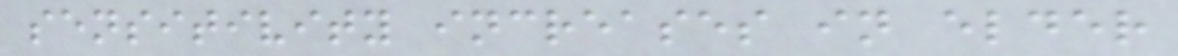sensitivity increases in elder
